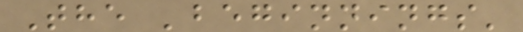The 'beginnings'
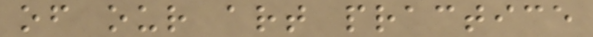of our art practice
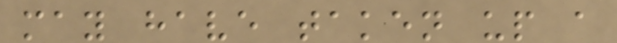may have taken up a
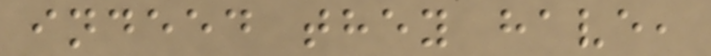indeed they have,
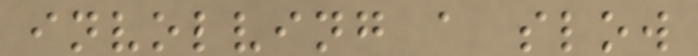involving a slow
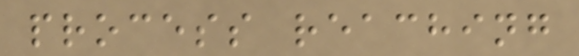process reaching
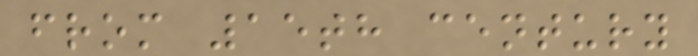from 15th century
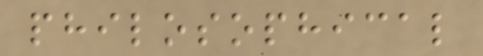philosophical
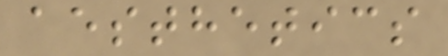aesthetics
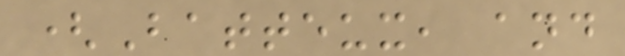(Batteux, and
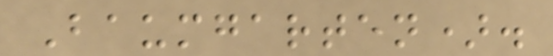Baumgarten).
